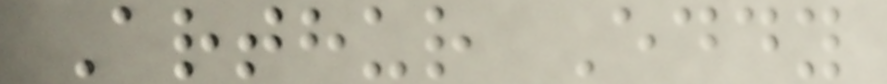Arthur Eddy
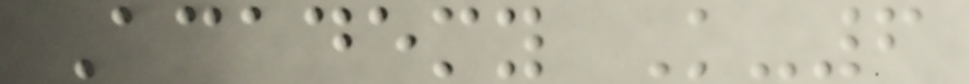Academy K-6
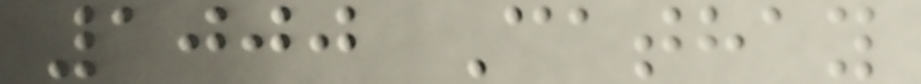1000 Cathay
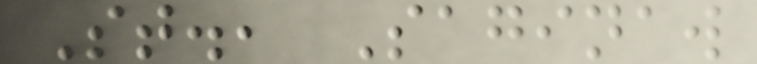St., Saginaw
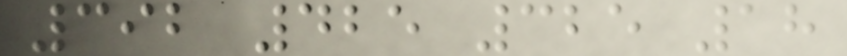392 425 325 18
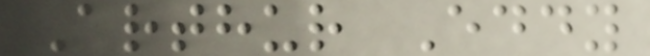Arthur Eddy
